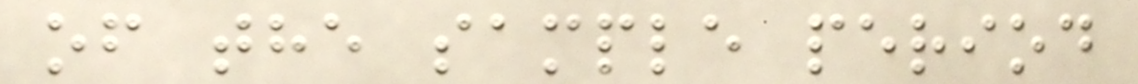of the sample period
